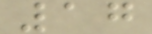17
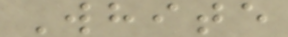White
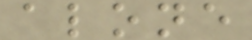alone
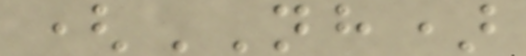(NH)
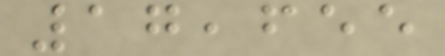17,655
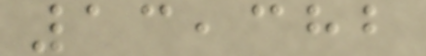13,382
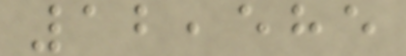12,585
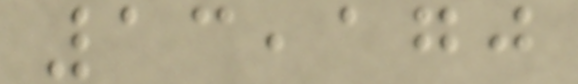13,170
